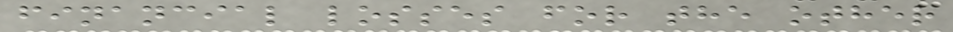financial losses for the other
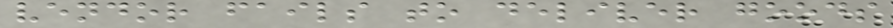vendor fails to deliver goods
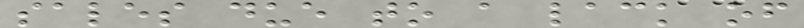sales due to a lack of
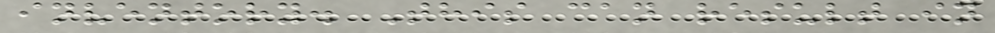inventory. This can result in
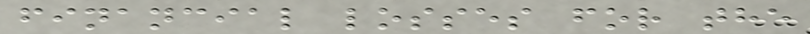financial losses for the
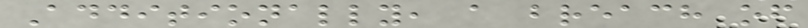Additionally, a breach of
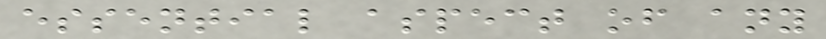essential aspect of any
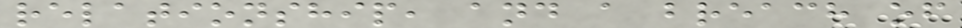relationship, and a breach of
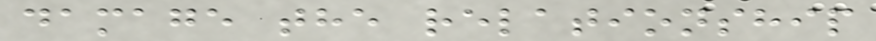damage the relationship
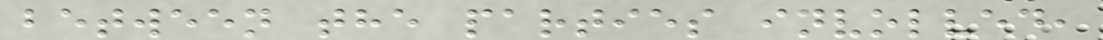between the parties involved,
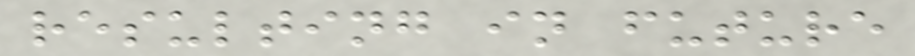resulting in future
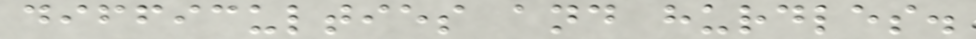difficulties and hurdles.
